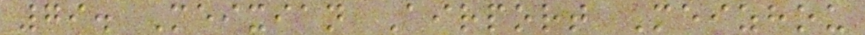79. Meixian Airport Meizhou
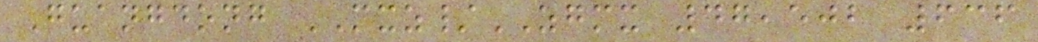Guangdong MXZ/ZGMX 47,502 636
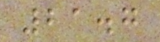21.7
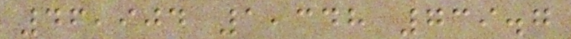46,904 1,348 739.7
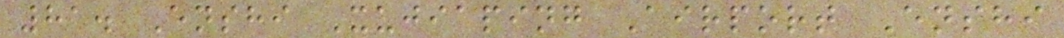81. Enshi Xujiaping Airport Enshi
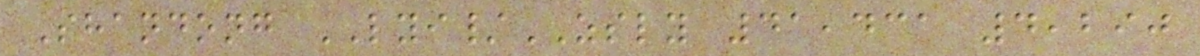Shandong LYI/ZSLY 41,431 4,290
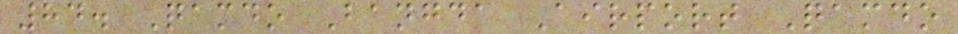84. Qamdo Bangda Airport Qamdo
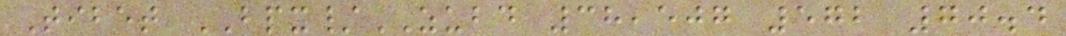Tibet BPX/ZUBD 38,507 572 70.4
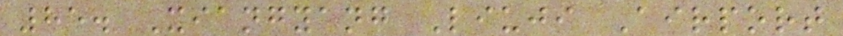85. Xiangyang Liuji Airport
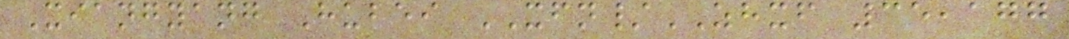Xiangyang Hubei XFN/ZHXF 35,177
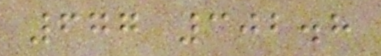677 302.8
